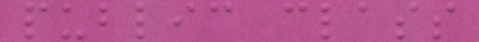public class
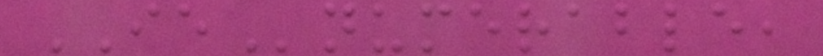IEnumerable,
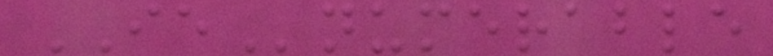IEnumerable
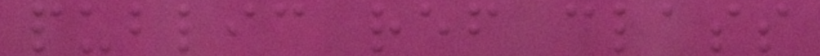public ref class
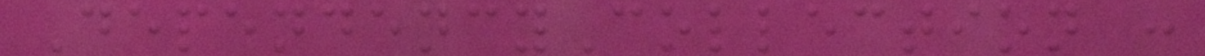DependencyCollection :
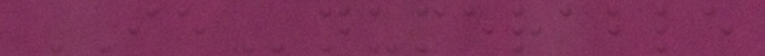IEnumerable
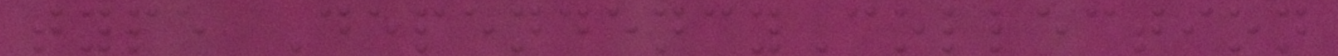type DependencyCollection
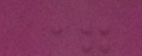=
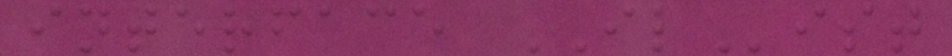interface IList
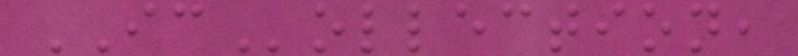ICollection,
